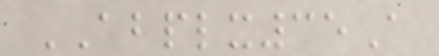ABPLX35A
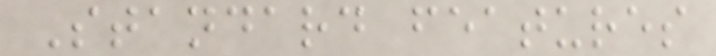Standard features
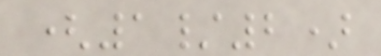(1/2)
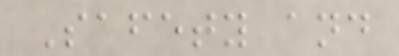Safety and
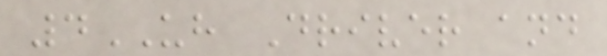4UH Driver and
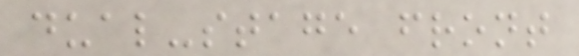dual-stage front
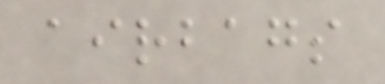airbags
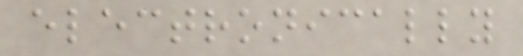electronically
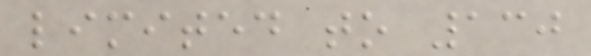limited to 130
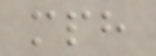mph
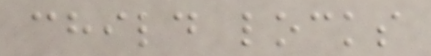child locks
